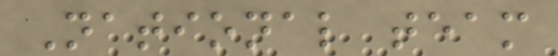National team
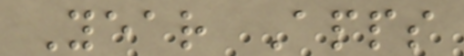Year Apps
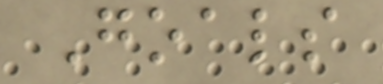Goals
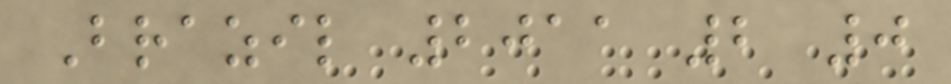Brazil 2011 2 0
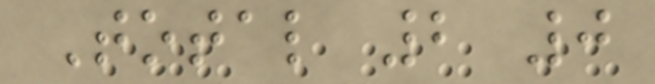Total 2 0
